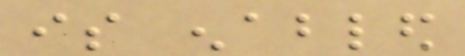is enabled
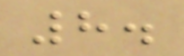8.
